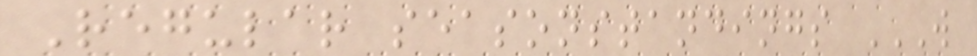Regular seasonstandings W
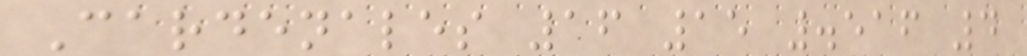Cardenales 16 15 .516 4
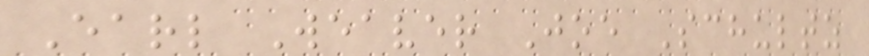Earl Weaver Joe Schultz
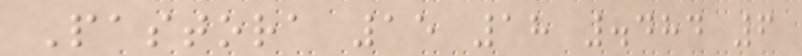Pastora 15 18 .484 6
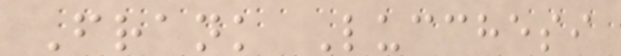Frank Lucchesi
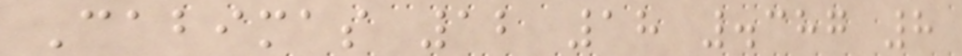Cabimas 12 18 .387 8
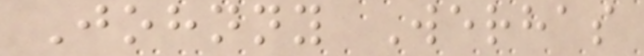Johnny Werhas
